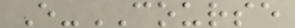E-COURSE
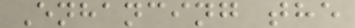Enhancing the
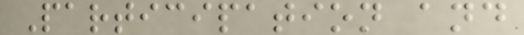Participation and
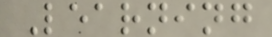Learning
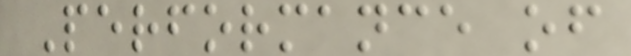Performance of
